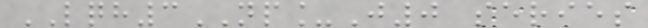LQH3NP_J0 series
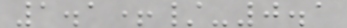1.1+/-0.1
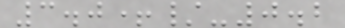3.0+/-0.2
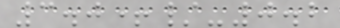3.0+/-0.2
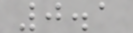0.1
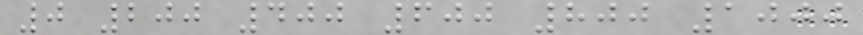0 200 400 600 800 1000
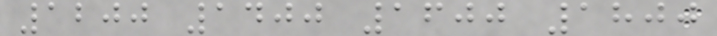1200 1400 1600 1800
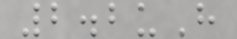2.2uH
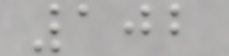102
